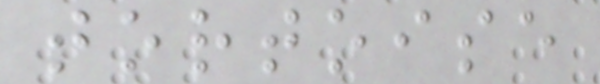tortoise
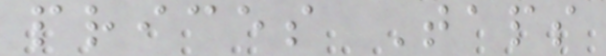prices Taps
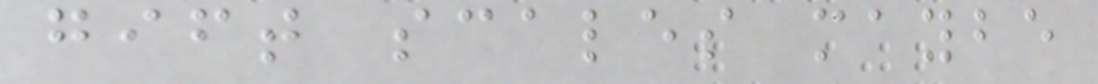gift scales maybe
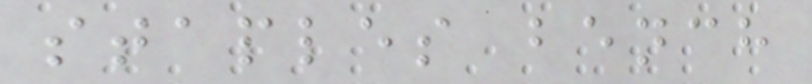staples bench
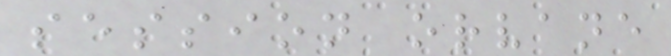session orvane
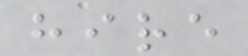hire
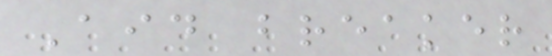Aid breaker
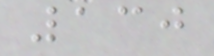130
